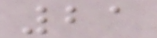21
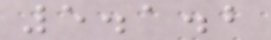5.1.2
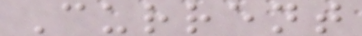Current
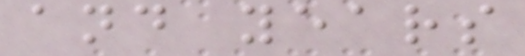and years
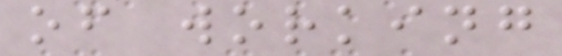of working
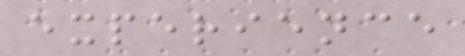experience
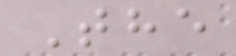The
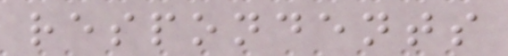respondents
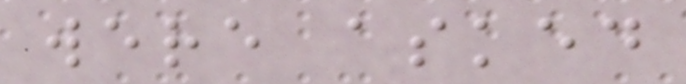were asked
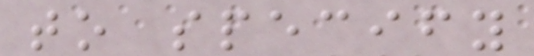to specify
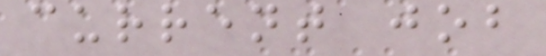current job
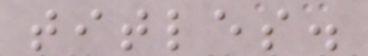titles.
